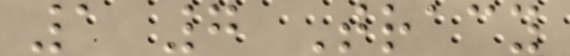1 7 Tracy
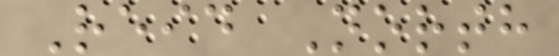Reid North
